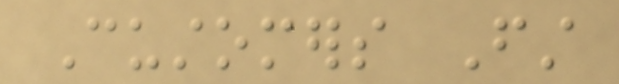Customers First
